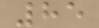85
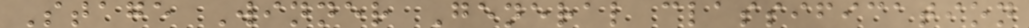Stage Winner General classification
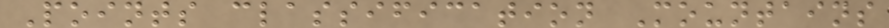Points classification Mountains
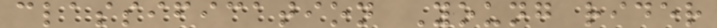classification Young rider
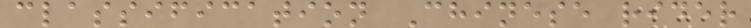classification Chinese rider
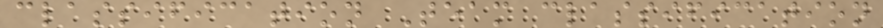classification Team classification
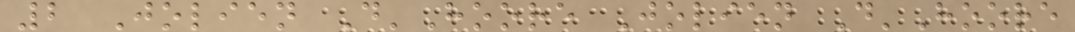2 Jolien D'Hoore Jolien D'Hoore
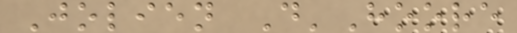Jolien D'Hoore
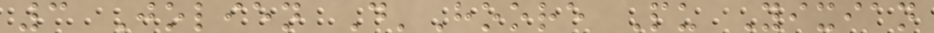3 Jolien D'Hoore Pu Yixian
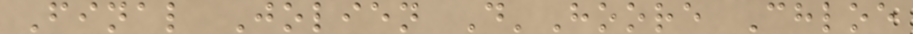Final Jolien D'Hoore Chloe
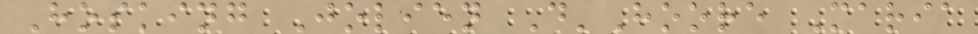Hosking Jolien D'Hoore Maria
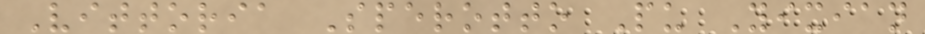Vittoria Sperotto Pu Yixian
